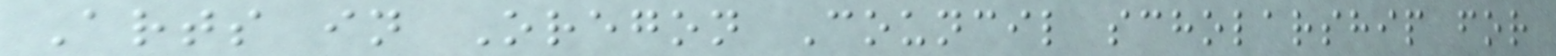Arts in Oregon Council scholarship for
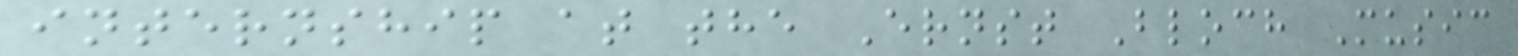internship at the Ernst Bloch Music
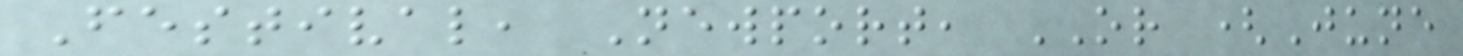Festival, Newport, OR (June
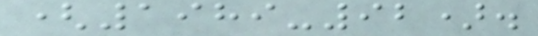(1989-92).
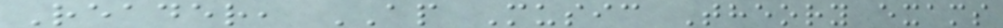Reader, AP Music Theory exams
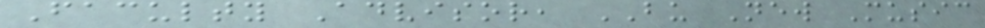Faculty Advisor, BU New Music
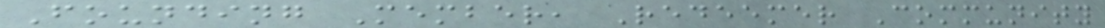Founding Member, Redeemer Community
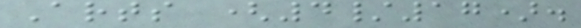Arts (4/17).
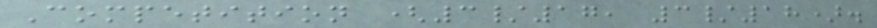Competition (3/17, 3/18).
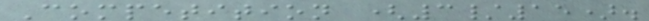Competition (3/15).
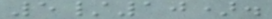5/10).
